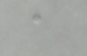a
